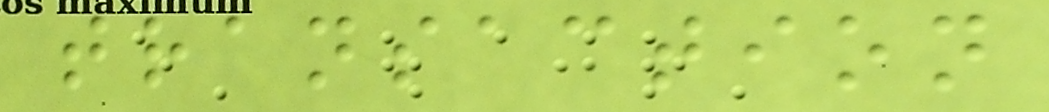transaction
